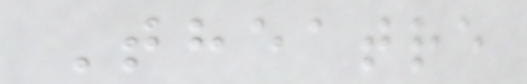Theatre
